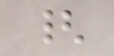{
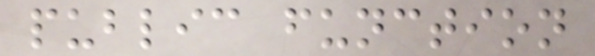public function
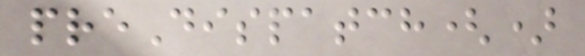preDispatch()
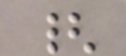{
